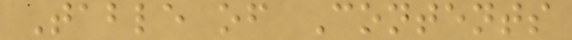Table of Contents
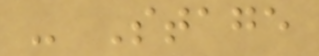- Stage
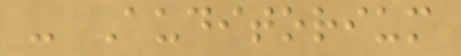- Auditorium
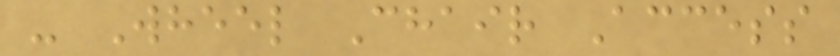- Wheel Chair Access
